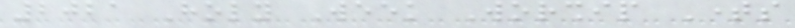2021 Holy Week Worship Times
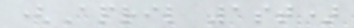(April 1st)
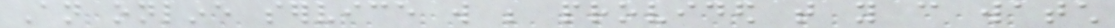An online service will be provided that you can watch
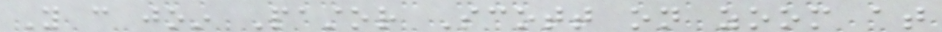You can join Pastor Scott on zoom at
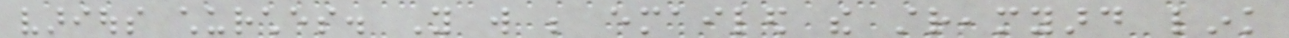various churches. You will be emailed the streamyard link
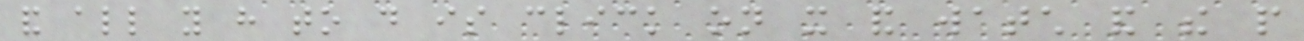and all you have to do is click on it and watch and the people
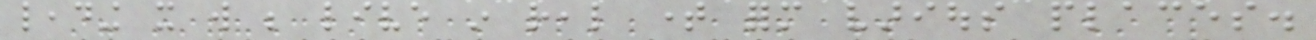leading it will be live in real time form various places.
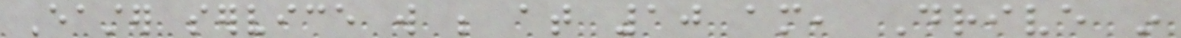Easter service will be at 10 am, Drive in
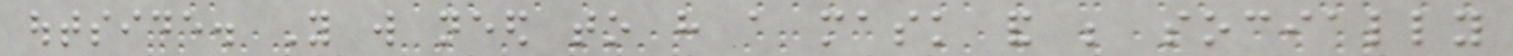outside. You will need to have a mask and be socially
